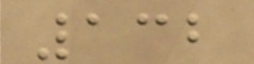132
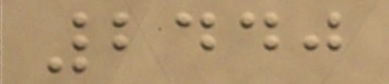2440
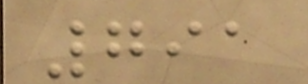791
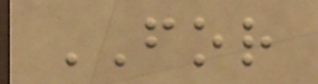FOR
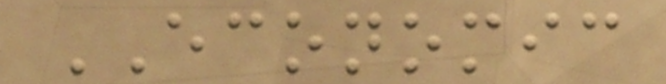ECONOMIC
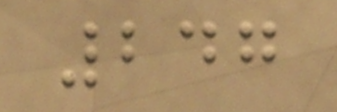247
